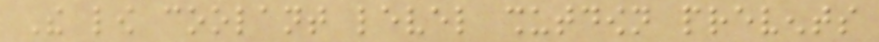The low coolant level shutdown prevents
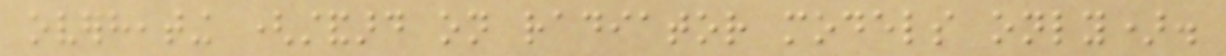overheating (standard on radiator models only).
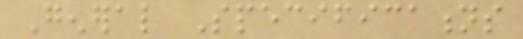General Specifications
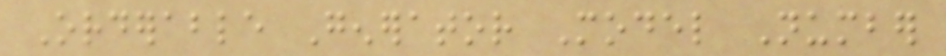Orderable Generator Model Number
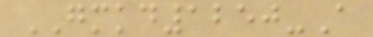GMKD1250-A
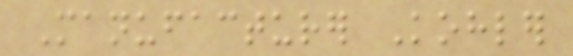Manufacturer Kohler
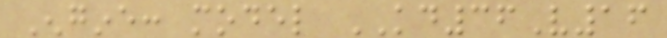Engine: model KD36V16
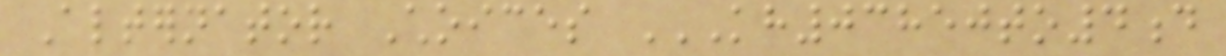Alternator Choices KH03850TO4D
